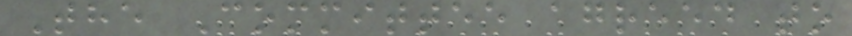The Committee agreed to
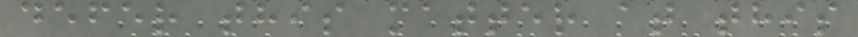defer this matter at this
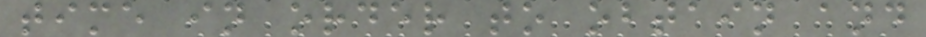time in order to obtain and
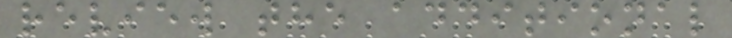review the additional
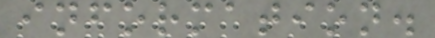information.
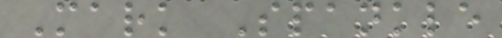Mark Spankle
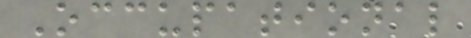Occupational
